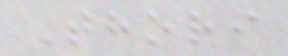Thori
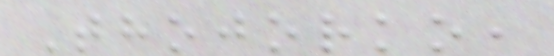Thojorko,
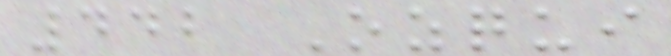442 Ozqui
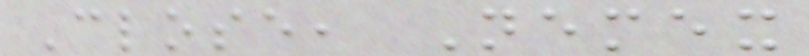Close, Nemex
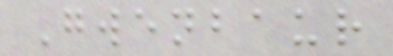Gwenbaur
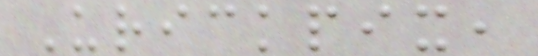Urickpix,
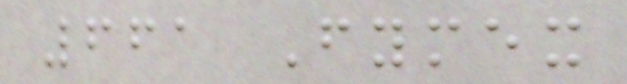661 Fymex
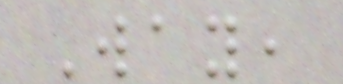Way,
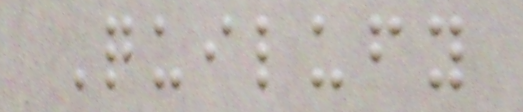Quilufy
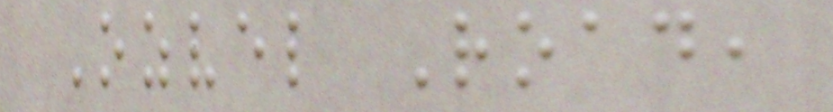Ozvel Road,
